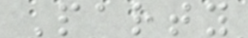Party
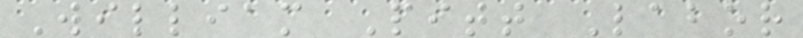William Pitt Labor
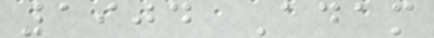1904 Adam
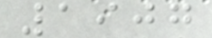1907
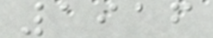1916
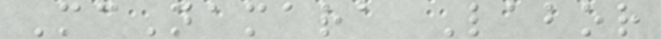McNamara Labor
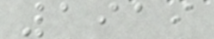1919
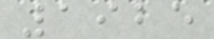1925
